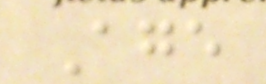Age
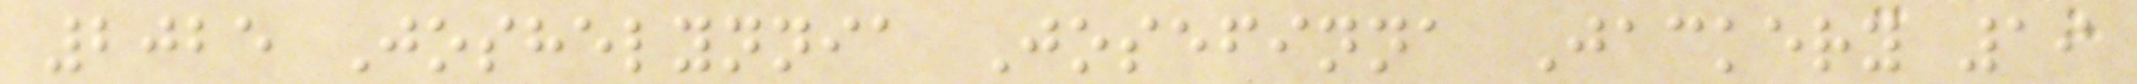2025 Joshelynnia Josefinna Jackery 19
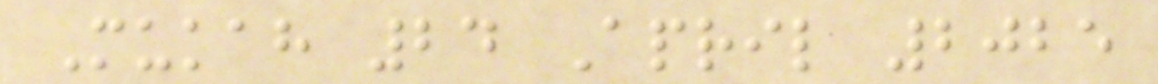Mukah 24 April 2025
